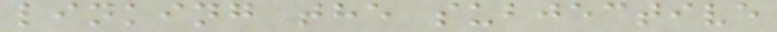linking the subjective
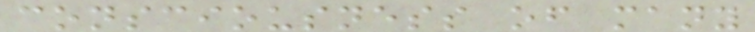consciousness of many
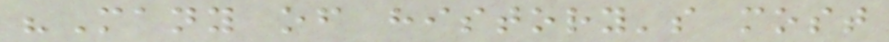"Many of history's most
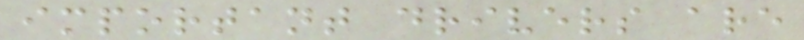important drivers are
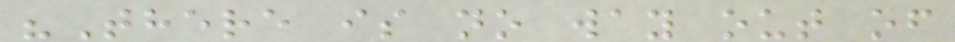"There is no way out of
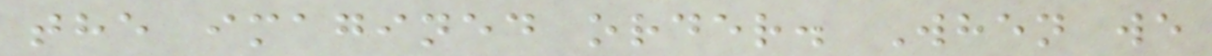the imagined order. When we
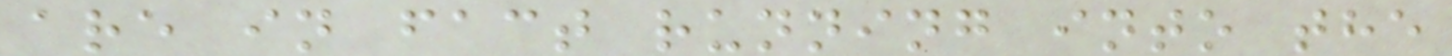are in fact running into the
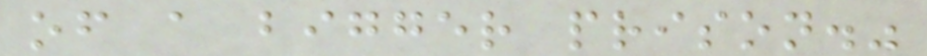of a bigger prison."
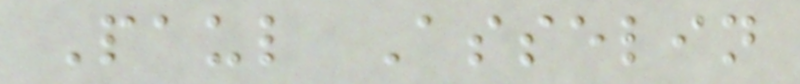Paul Asselin
